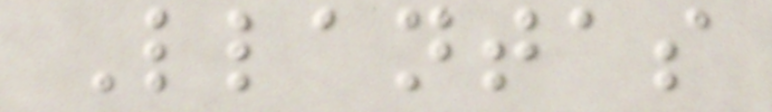Llantas
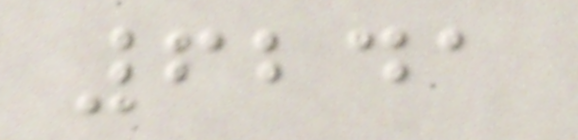6241
